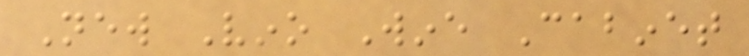New Vino Wine Cabinet
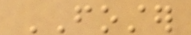FOSTER
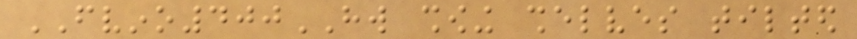FVINO400HW showing shelves tilted
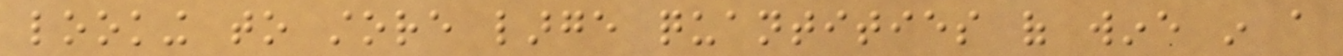looking to store large quantities of wine in a
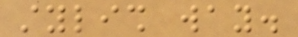stylish way.
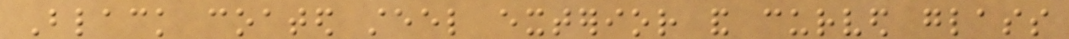Black coated steel exterior and curved glass
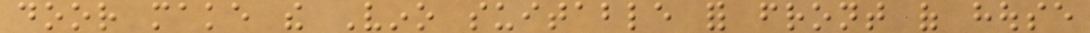door make the Vino suitable for front of house
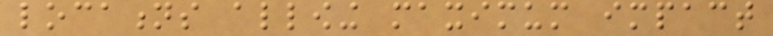locations allowing maximum impact
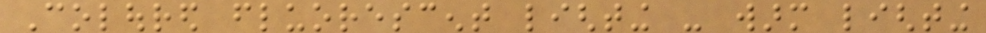Coloured fluorescent lighting - warm lighting
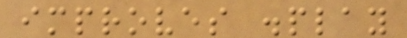improves display
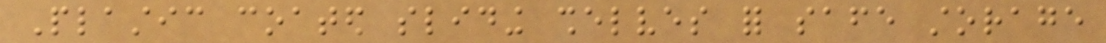Plastic coated sliding shelves for safe storage
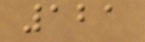121
